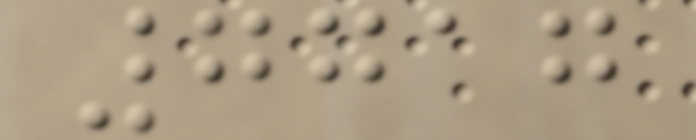7717
